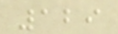129
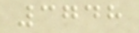3748
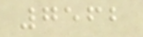7562
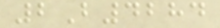2B4284
